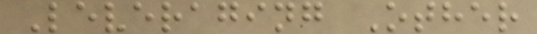Leveraging Other
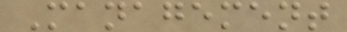Management
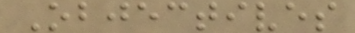Objectives
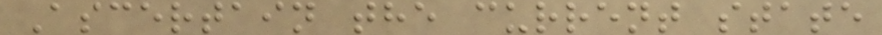Ascertain the current state
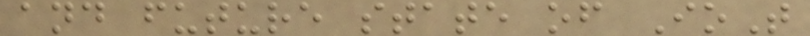and future state of IoT
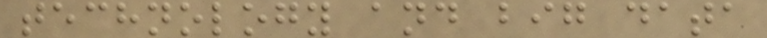technology and big data
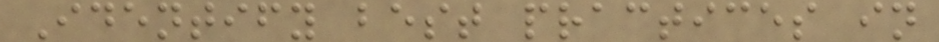Identify best practices in
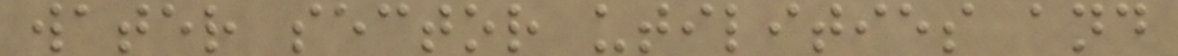water sector utilities and
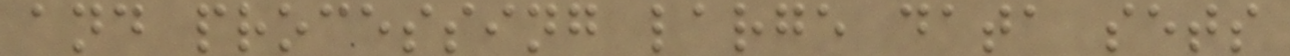and processing large data sets
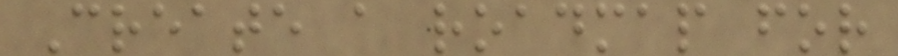Create a roadmap for
